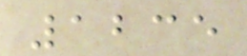1235
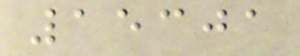15301
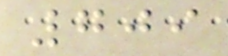709
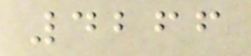4266
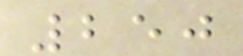250
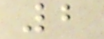2
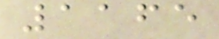1165
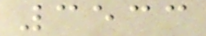3533
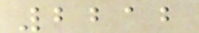2212
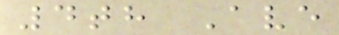4th Ave
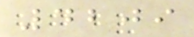4209
